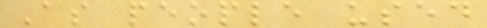As people used
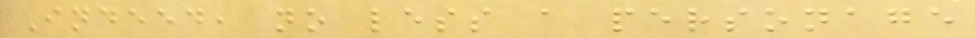Indeed, no less a personage
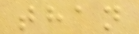than
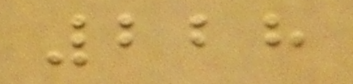228
